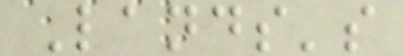Lands's
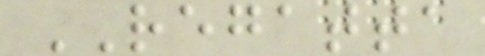REGATTA
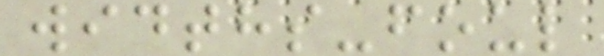widths-foul
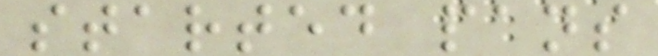started pans
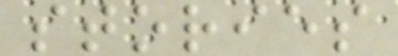stories
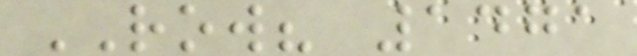ROW? 1471
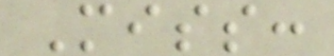Miss:
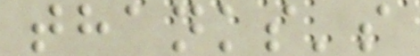thanks's
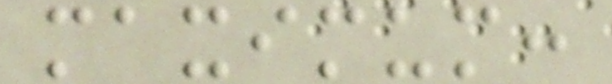maximum:
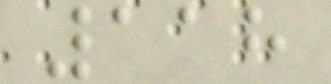118
